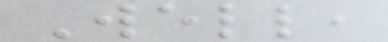Well,
